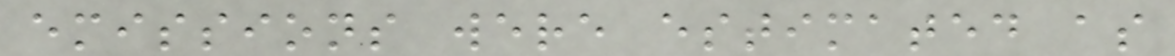emissions were estimated as
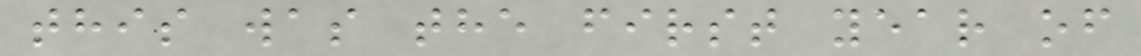this was the first year of
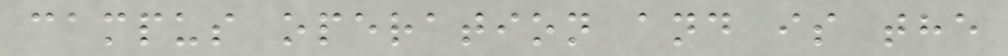campus operation and is the
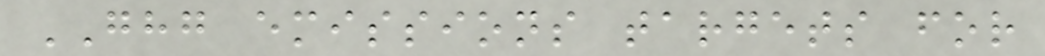GHG emissions targets for
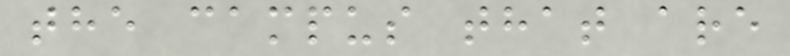the campus that are
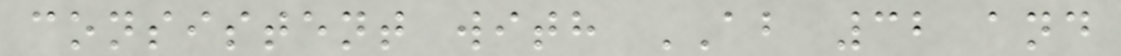consistent with AB 32 and
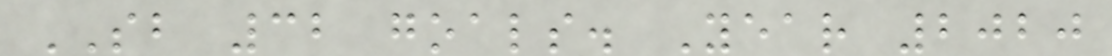SB 32 goals. Year 2020
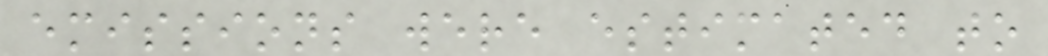emissions were estimated to
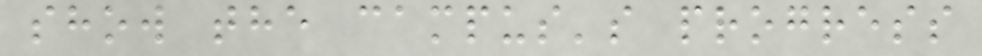show the campus's progress
